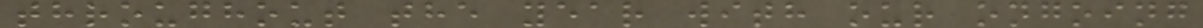throughout the year with our ongoing
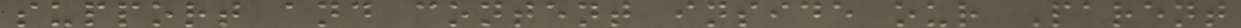support and content inside our Parent
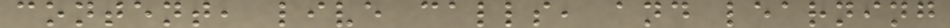content, live calls, and learning
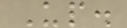Up.
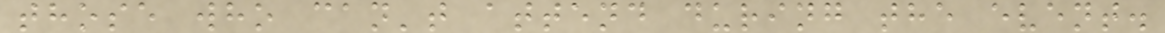those who can't attend during the event.
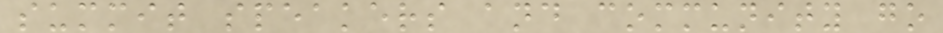summit speakers and community go
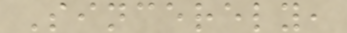Sincerely,
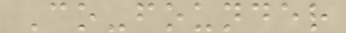Co-founder
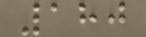180
